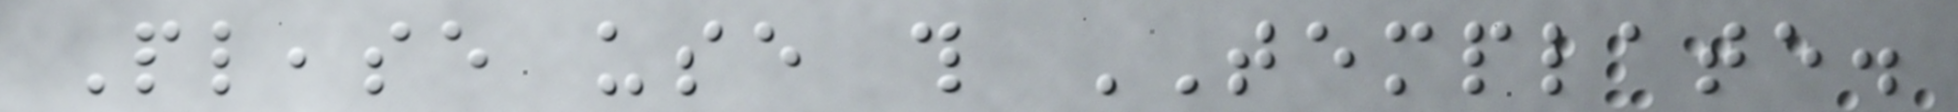Please use this TEMPLATE.
